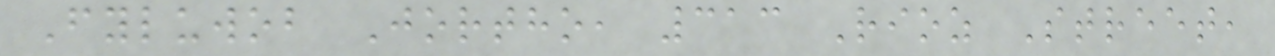Fyluwob Jortho, 313 Rioz Street,
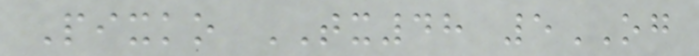Pixko TX48 5OG
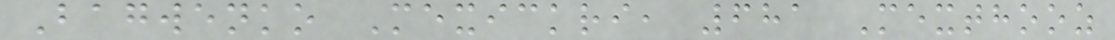Bagwenko Mexickri, 681 Mexthooz
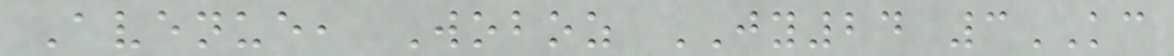Avenue, Woboz JY24 3KC
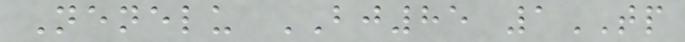Nenelu BJ85 1TP
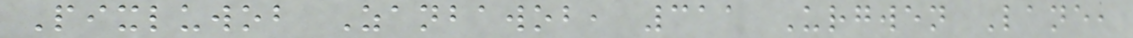Pixluwob Zanbawob, 311 Urgwen Lane,
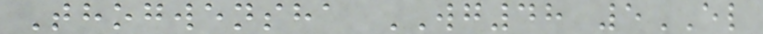Thogwensha WG48 5EL
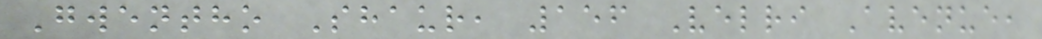Gwentho Shaur, 156 Velri Avenue,
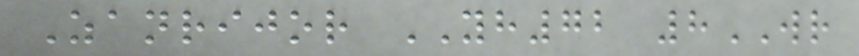Zanrijor YH72 8WR
